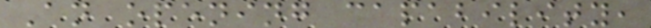An opening capability,
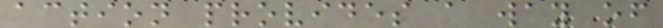action provides a way of
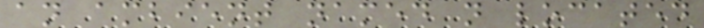an ambient named n located
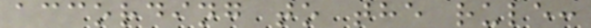according to the rule:
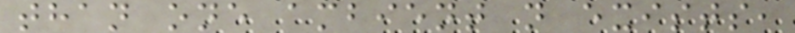than one ambient n exists,
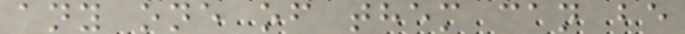any one of them can be
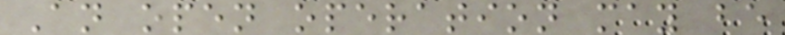An open operation may be
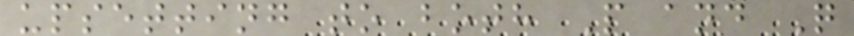upsetting to both P and Q
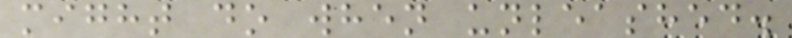might do when unleashed.
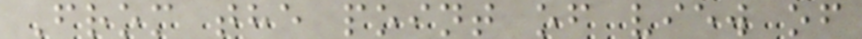From the point of view of
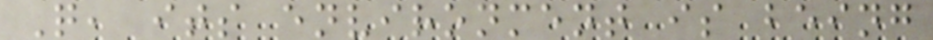Q, its environment is being
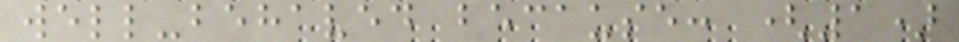well-behaved because: (1)
